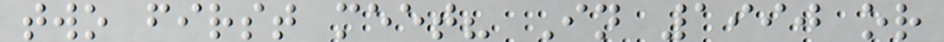two first meet? In 1990 or
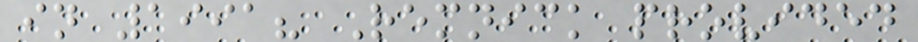in 1991? Remnick provided
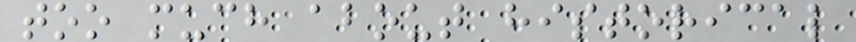too much about historical
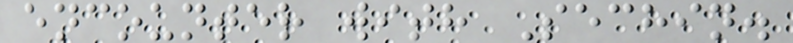encounter with Sechin.
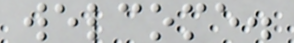welcome.
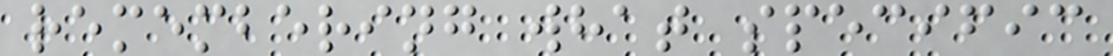remembering what specific
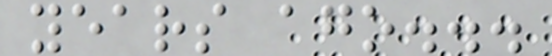years ago...
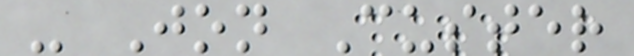- Jon Custer
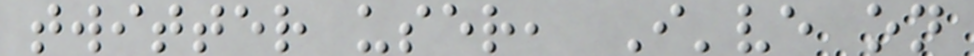twitter user, I've on
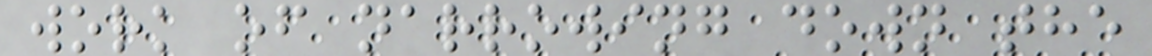work of narrowing down the
